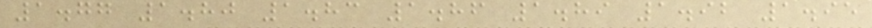1.77 1.80 1.83 1.86 1.89 1.92 1.95
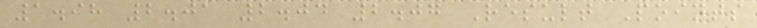1.98 2.01 2.04 2.07 Result Points
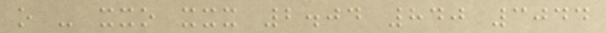o - xxo xxx 2.04 840 3044
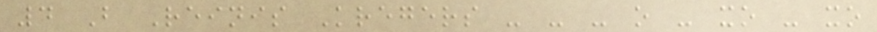4 B Reinis Kregers - - - o - xo - xo
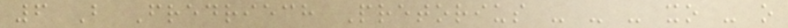6 B Fredriech Pretorius - - - xo - o
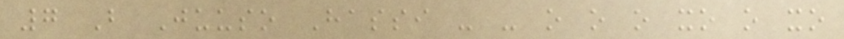7 B Juuso Hassi - - o o o xo o xo
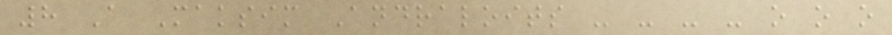8 A Maksim Andraloits - - - - o o o
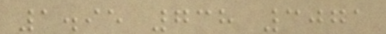1.95 738 3071
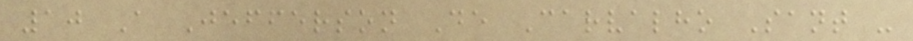10 A Jefferson De Carvalho Sant -
